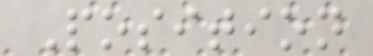Position
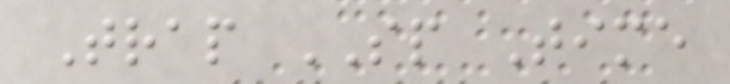Trap SP Time
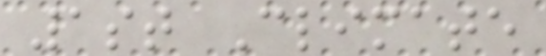1st Climate
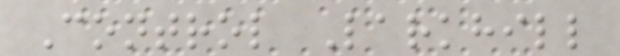Control Larkhill
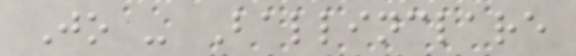Jo - Ballinclare
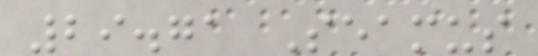29.71 Seamus
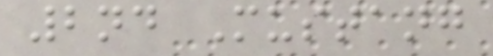2nd Mustang
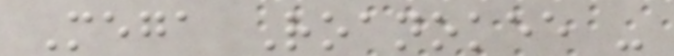Mega Roanokee -
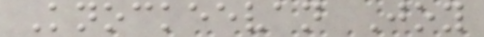Knockeevan Joy
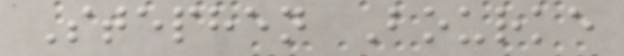Stephen Bourke
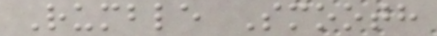Rumble Smooth
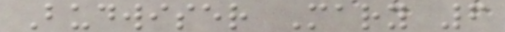Budwiser Mary 6
